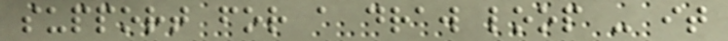support for a draw loop - it
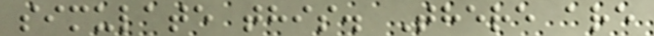simulate this. There are
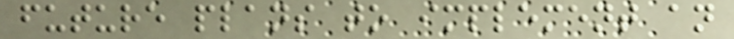future plans to implement an
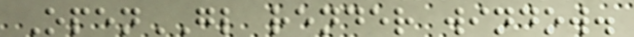OpenGL render window.
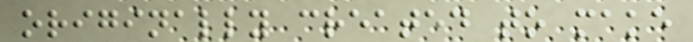originally created to make
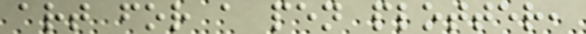art for a pen plotter,
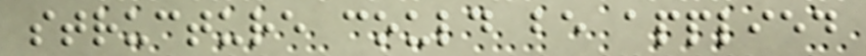structure could be applied
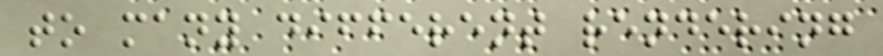to many different rendering
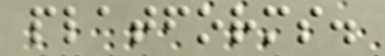platforms.
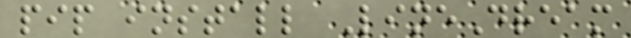pip install LineDream
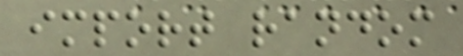import random
